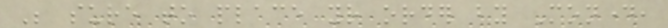Be sure to place your order by Monday,
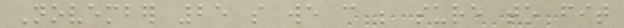November 25 so we can be sure to fit
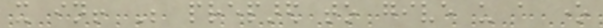it in! Be prepared to give us a one
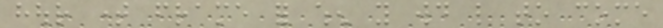hour time frame for when you would like to come
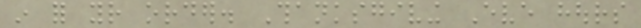in for your order. Thanksgiving Eve hours
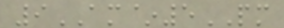9AM~5PM
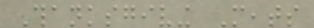Thanksgiving Meats
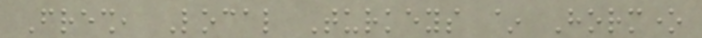Fresh, Local Turkeys ~ Hormone
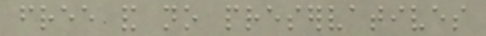free and no preservatives
